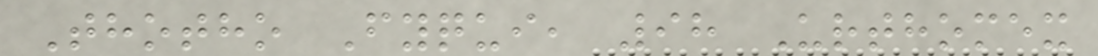Thotho Fyqui, 98 Urthomex
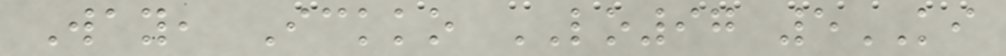Way, Ickko LO97 5KI
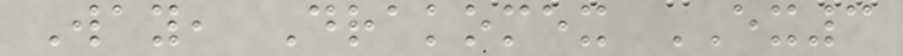Way, Drakomex EX3
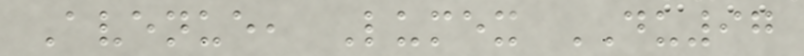Avenue, Lumex DU97
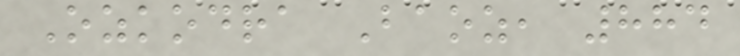Ozkodra Baoz, 884
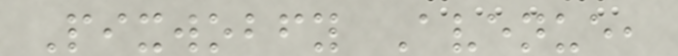Pixwobfy Avenue,
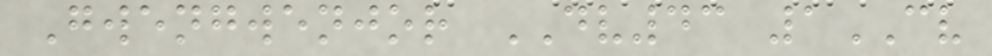Gwengwenjor DV43 1CV
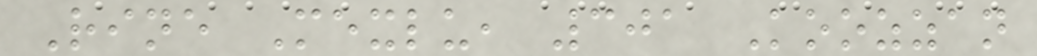Rine Mexlu, 301 Koozzan
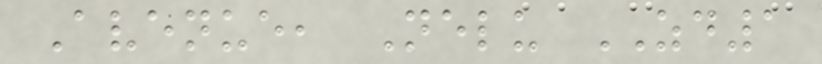Avenue, Nelu ZD1
